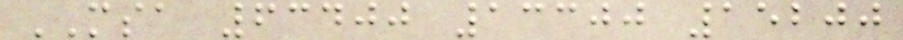MSA 63400 13300 15200
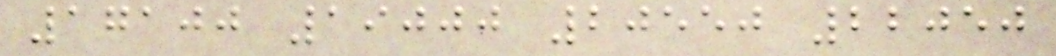17100 19000 20550 22050
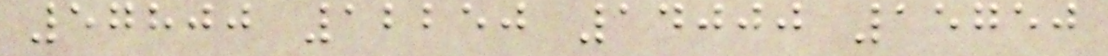57800 12250 14000 15750
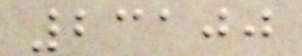23100
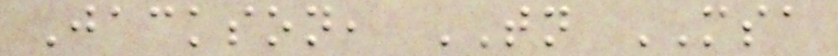Jackson, TN MSA
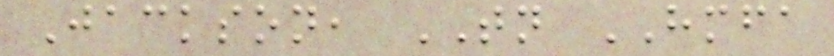Jackson, TN HMFA
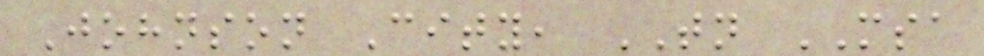Johnson City, TN MSA
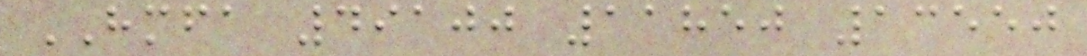HMFA 49100 11850 13550
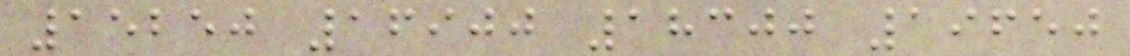15250 16900 18300 19650
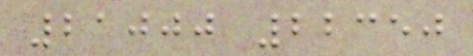21000 22350
